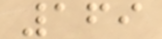169
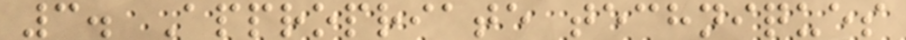3. Appropriate techniques
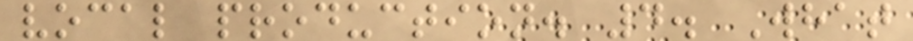vocal production. 4. What
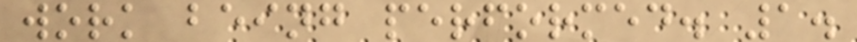work being performed. 1.
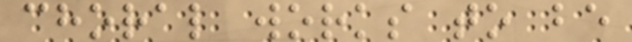choral works to be
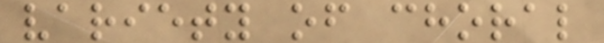variety of choral
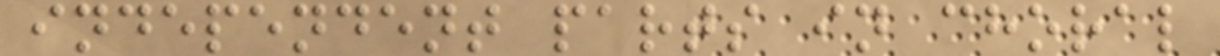independent parts in choral
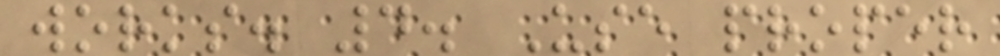works. 4. Use proper
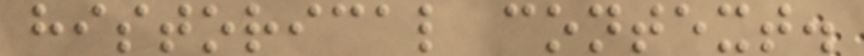historical context.
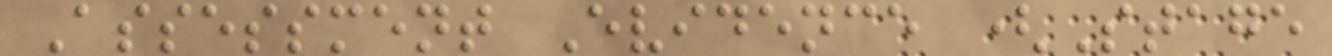Assessment Evidence (Stage
